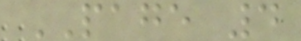PAGE 4
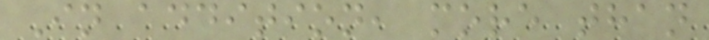In addition, more than
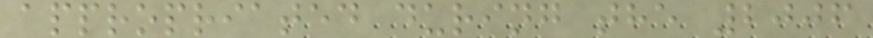appropriated during the 2006
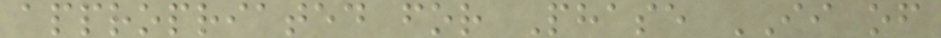appropriated for Phase II of
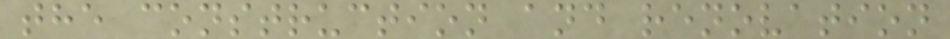the construction and renovation
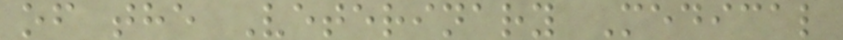of the Veterinary Medical
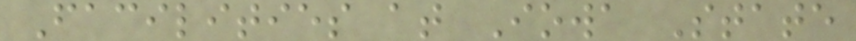Facilities at Iowa State
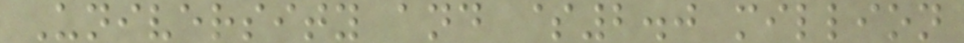University and $2.0 million
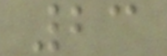23
